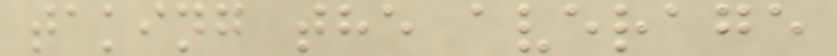taking the average
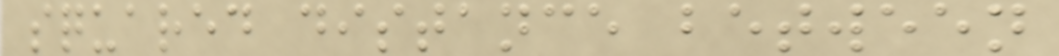squared distance between
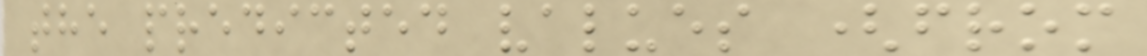the predicted values (from
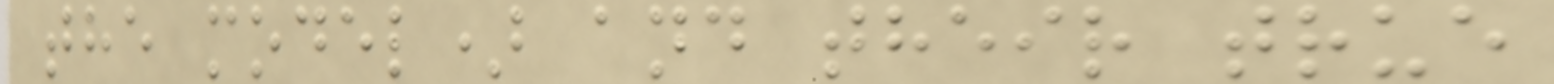the model) and their true
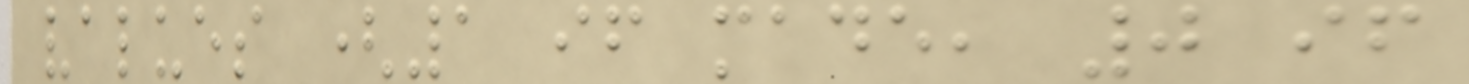values (1 if made, 0 if
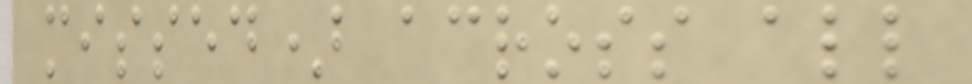missed) across all
